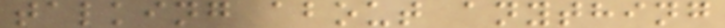talking about anything
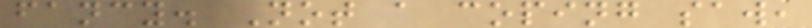fancy. Not a coping saw,
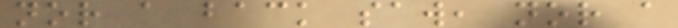nor a back saw, nor a
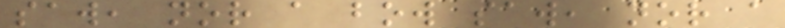saw, nor a bow saw, nor a
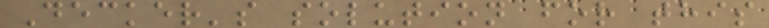Decker's solution for this
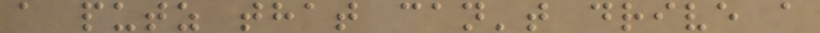a putz that can't drive a
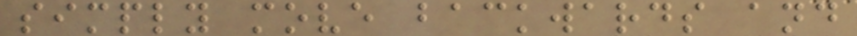simply move backwards and
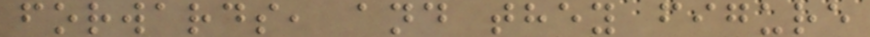forwards, and they figure
